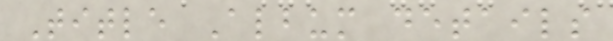Title Album details
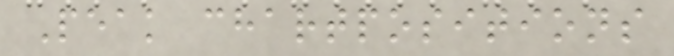Peak chartpositions
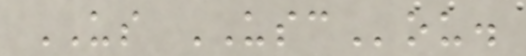US USCou.
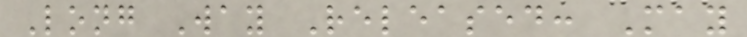Long Way Released: May
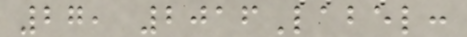27, 2016Label:
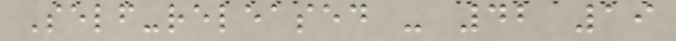Self-released - 42 19
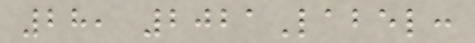28, 2021Label:
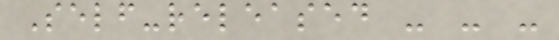Self-released - - -
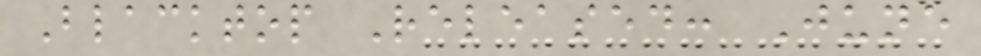Blacktop Released: June
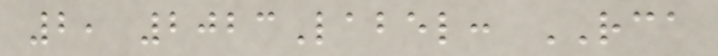2, 2023Label: RCA
